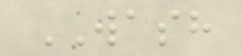WASH
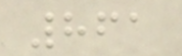861
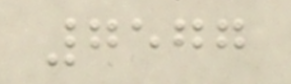7577
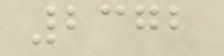2372
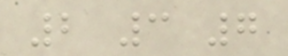2 3 7
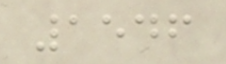1546
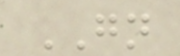GN
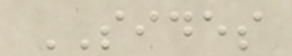SIDES
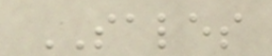SALES
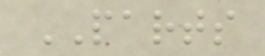PARTS
